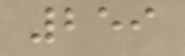259
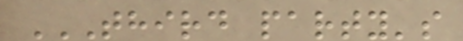THIRD PARTY'S
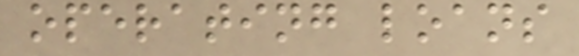operating loans
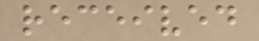received
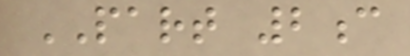PART 2c
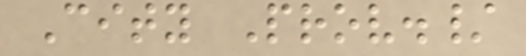City Prov./
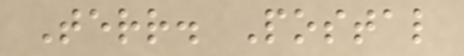Terr. Postal
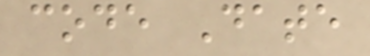code Date
